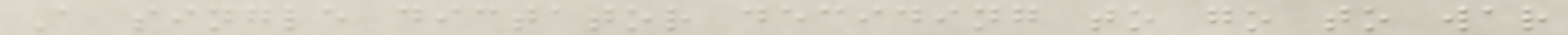A single dictator deciding to go to war
